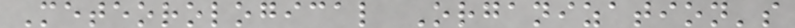Meteorological Organization's
